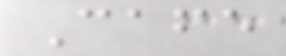Cafe
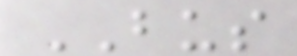BUS
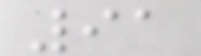91
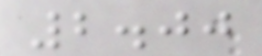2.00
